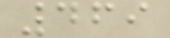469
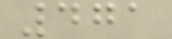471
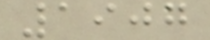1907
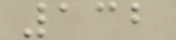132
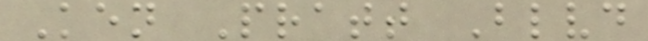Ken Pratt Blvd
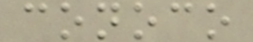conoco
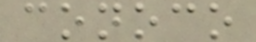conoco
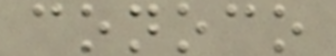conoco
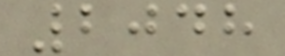2048
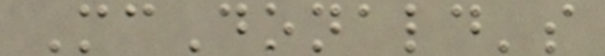McDonald's
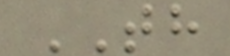TH
